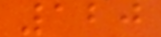120
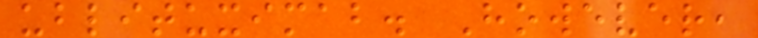ublituximab. However,
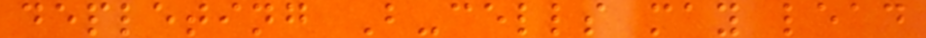depleting B-cells may lead
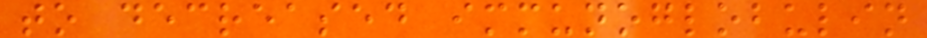to decreased immunoglobulin
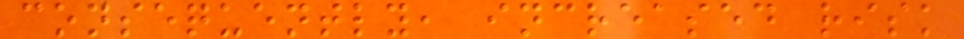consequently, increased risk
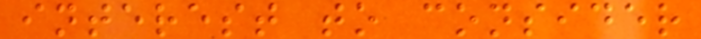interest to consider
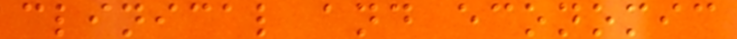clinical and economic
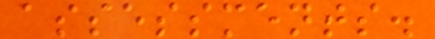assessments.
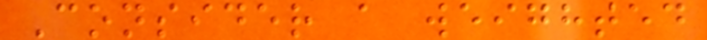Consider a weighted
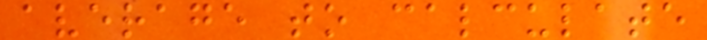average to calculate
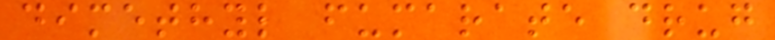dimethyl fumarate drug
